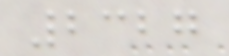2327
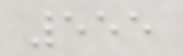555
